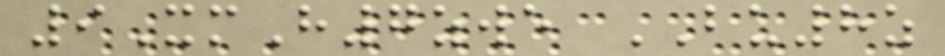9XmH7zwe BU8z
